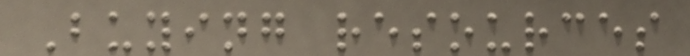Buying resources
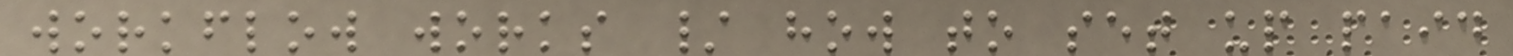workflow works / how to set up paid
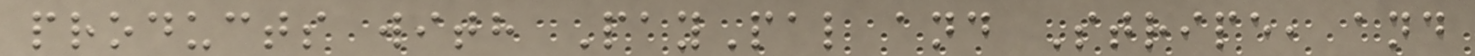products with PayPal and Stripe, and
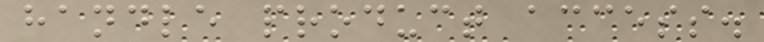handle product access.
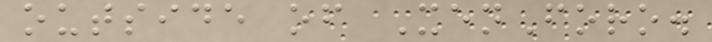outside of XenForo.
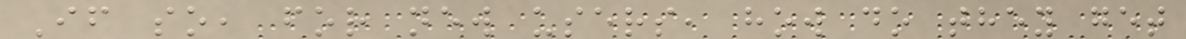If so, for new users, how do they get
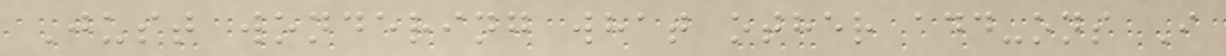Just wondering what other add-ons I
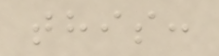this:
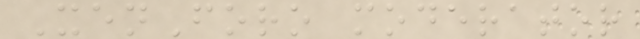XenForo moderator
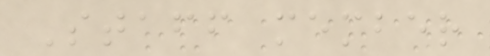Staff member
